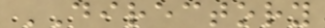DIRECTORY
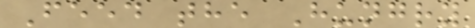Feed the Hungry
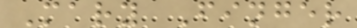Mary Finger
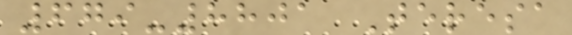679-8801 Teresa
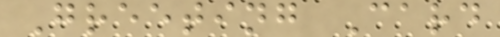Greeting Card
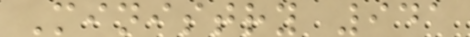Ministry 941
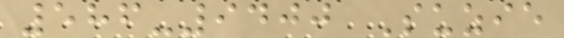586-9400 Suzie
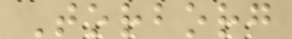Torborg
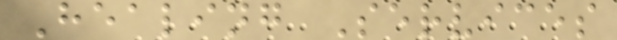Healing Services
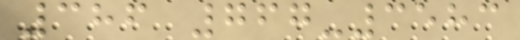386 767-3583
